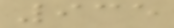935
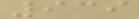939
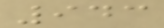943
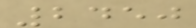2450
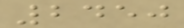2450
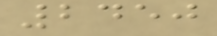2450
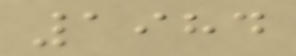1984
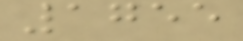1755
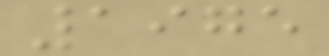1975
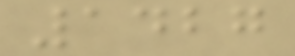1427
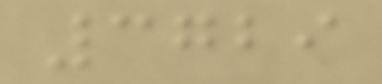3729
